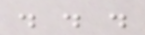. . .
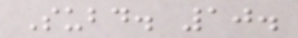Subd. 10.
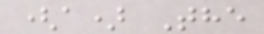(a) The
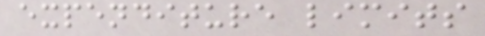expenditure limits
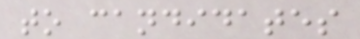to candidates
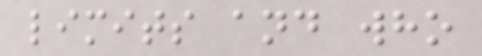limits and who
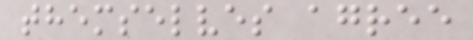themselves agree
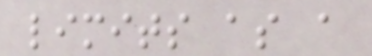limits as a
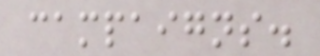campaigns.
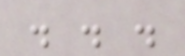. . .
